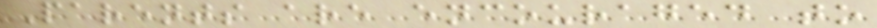Parents are encouraged to
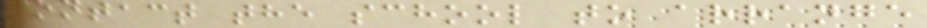contact the school to arrange
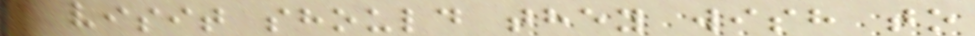a visit should they wish to
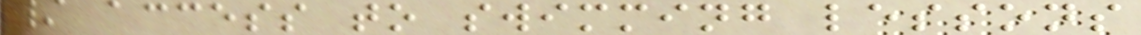/ access to swimming lessons
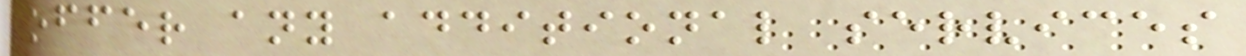offer any additional services
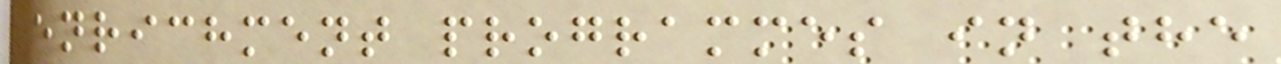enrichment programmes in the
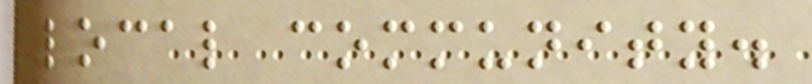local community.
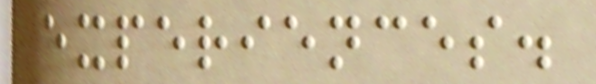experiences.
